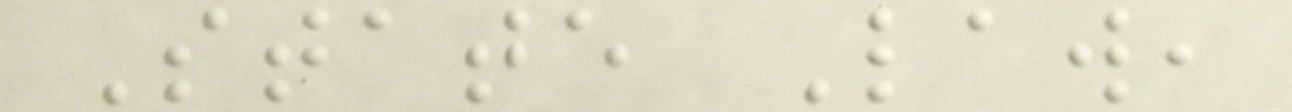State Law,
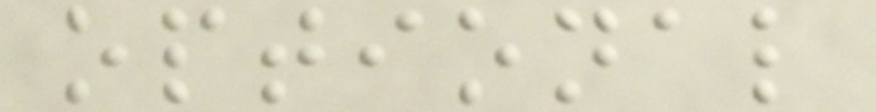optional
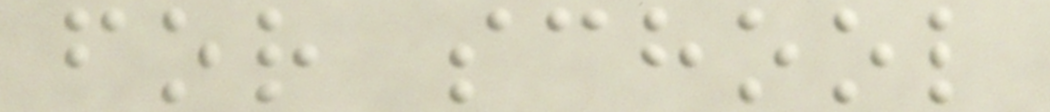for school
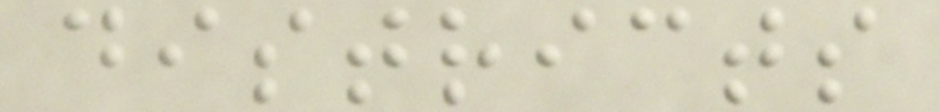districts
